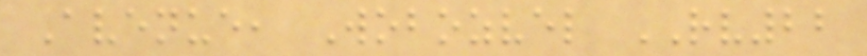Avenue, Wobozvel RV22
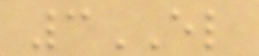3EL
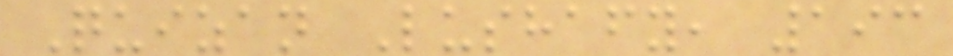Quizan Lushafy, 193
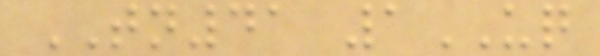TN41 1UQ
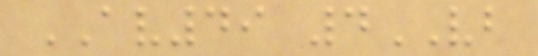AV49 4VB
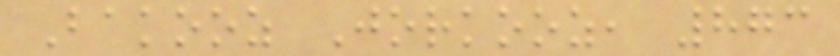Bakooz Jorkooz, 873
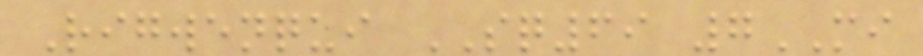Rigwenqui SQ69 7MI
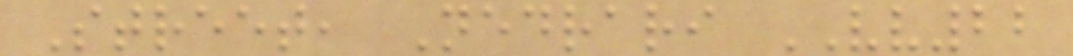Street, Nedrari VV22
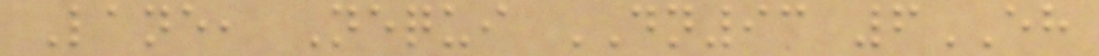Lane, Nequi DN93 6EH
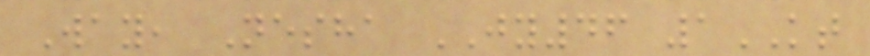Way, Nesha JY46 1KT
